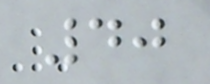40
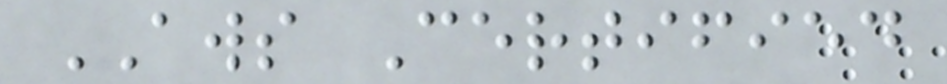AWS Certified
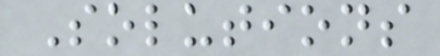Solutions
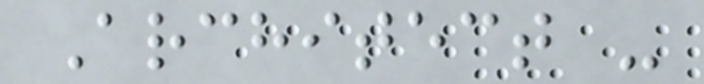Architect -
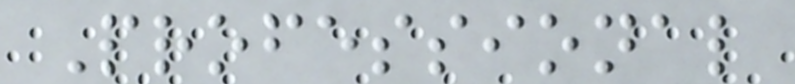Professional
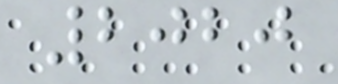2020
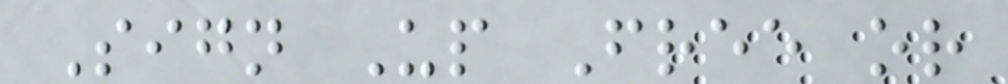Sign Up Free or
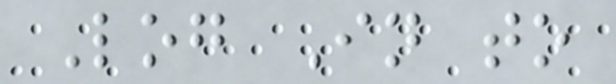Log In to
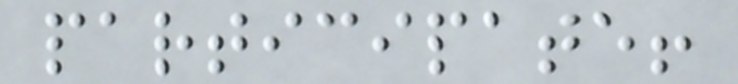participate!
